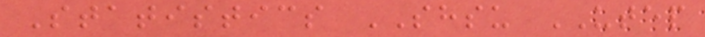Statistics SHSU UTEP
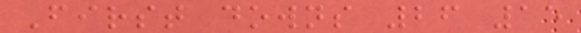First downs 26 15
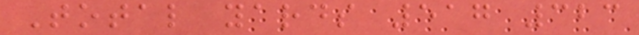Total yards 517 323
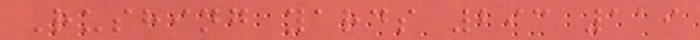Rushing yards 293 119
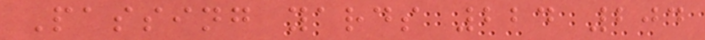Passing yards 224 204
